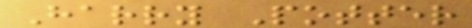Harry Potter
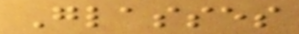Glasses
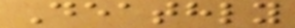Deathly
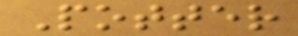Potter
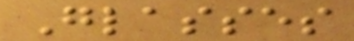Glasses
